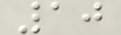10
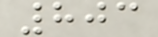803
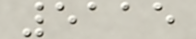5115
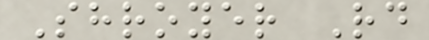Shroyer Rd
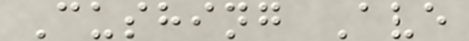Cushing Ave
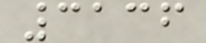3136
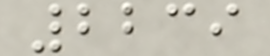2239
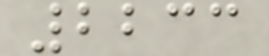2233
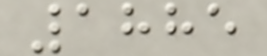1885
